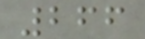266
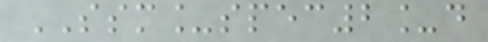SSM_spec2_d
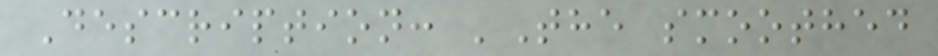Description: 'The smoothed
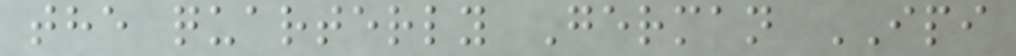the quarterly German IPI
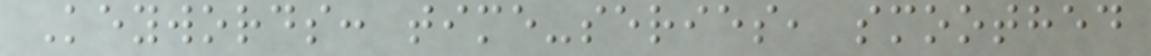Keywords: time-series, smoothed
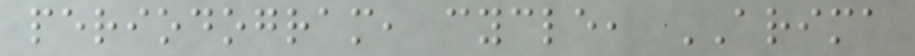periodogram, cycle, ARIMA
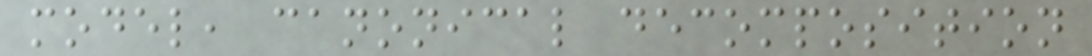model, canonical decomposition
